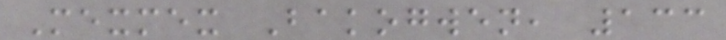Mexmex Bakogwen, 133
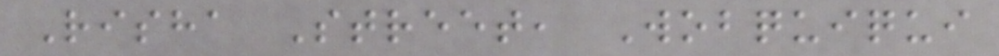Risha Street, Wobquiqui
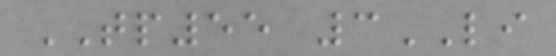TP55 3LI
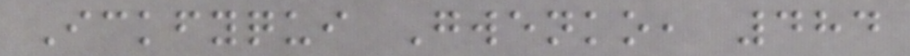Ickfyqui Gwenko, 484
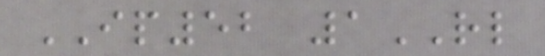IP52 1RL
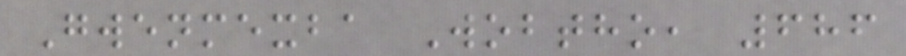Gwenmexba Wobtho, 686
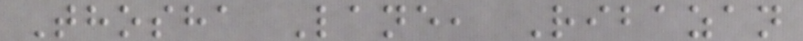Thosha Lane, Ribazan
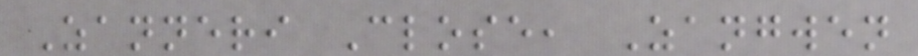Zanneri Close, Zangwen
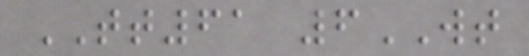TT61 6WT
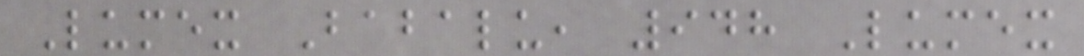Lumex Babalu, 948 Lumex
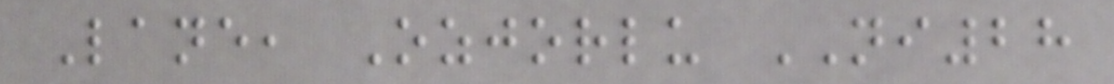Lane, Ozjorlu NI28
